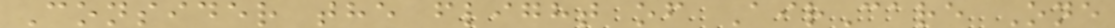Consider the flight of AirCare One
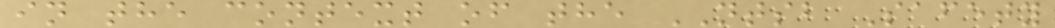in the context of the NTSB Safety
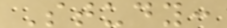Study:
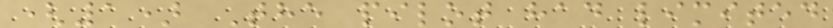(1) The pilot had limited
